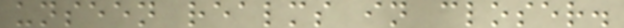unseen realms in closer.
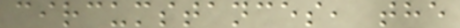circumstances, the
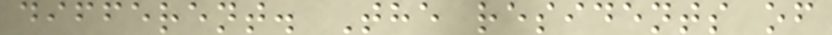different. The residents of
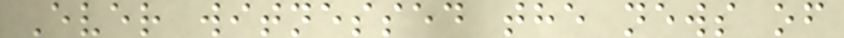Ever witnessed the news of
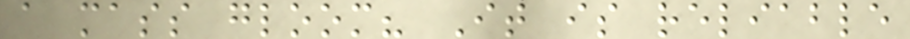a mass gloom? It is reliable
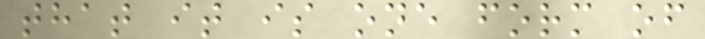that it is one form of
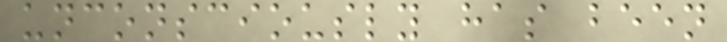unconsciously has been
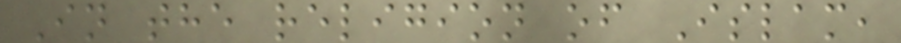In the religion of Islam,
